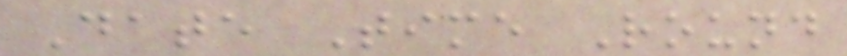Date Time Round
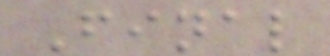Final
